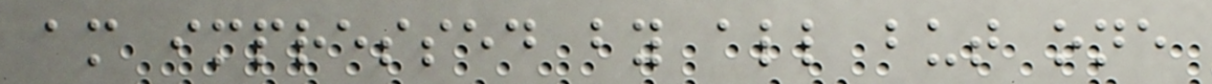am impressed by all but one
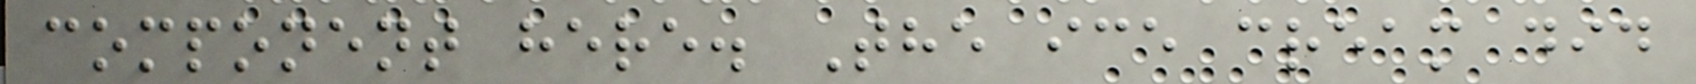component here. The ice cream did
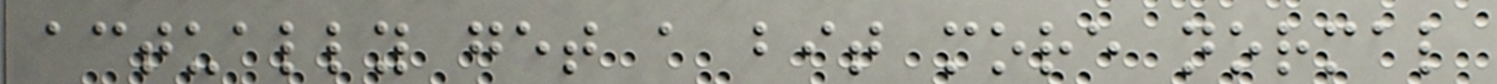actually get a bit more normal
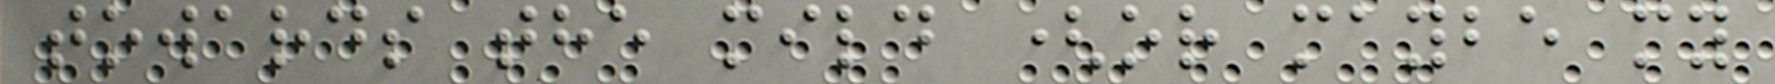towards the mild (or maybe my
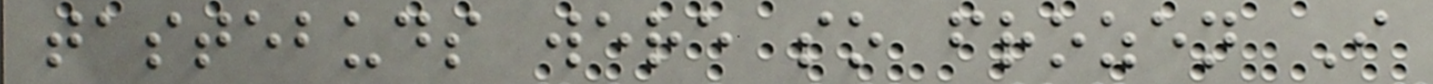tastebuds were so frozen I
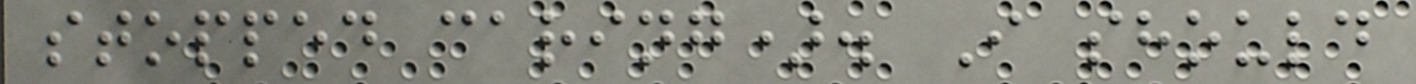stopped caring). I should
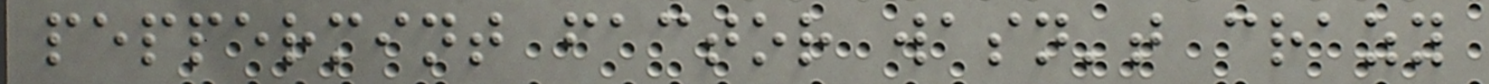peppermint factor wasn't crazy
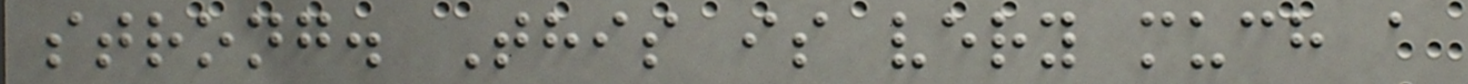strong. This is very much a
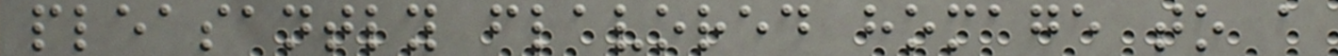pleasantly flavored homage to a
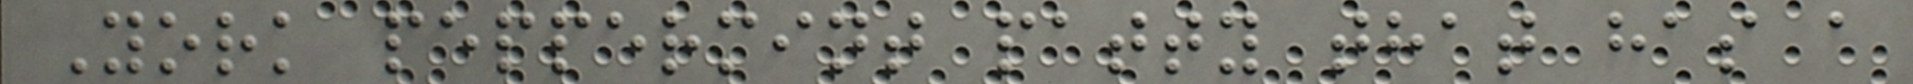York peppermint patty that has a
